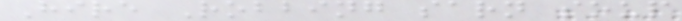Hire Robbing sarn soup
